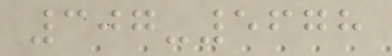307-5678
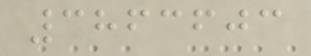3863603
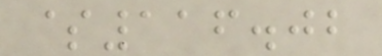$116.02
